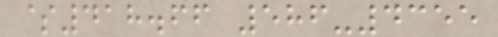$418.66 586-4355
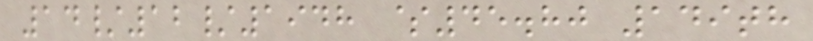14/12/1948 $45.80 149th
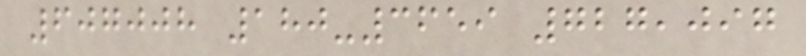607008 180-3659 727,097
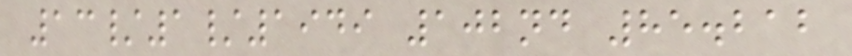13/1/1949 102nd 85.212
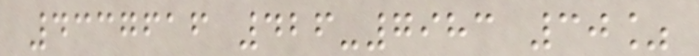4337616 426-7983 30%
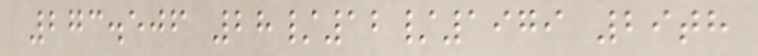273.506 28/12/1979 29th
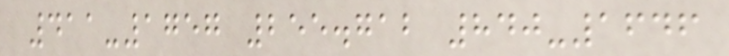411-1757 255.712 840-1646
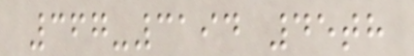367-3194 45th
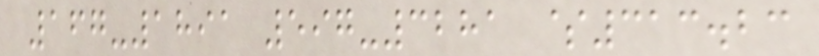167-1891 597-3281 $313.23
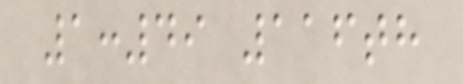1:49 116th
